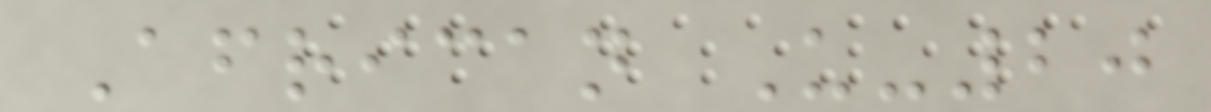African U-20
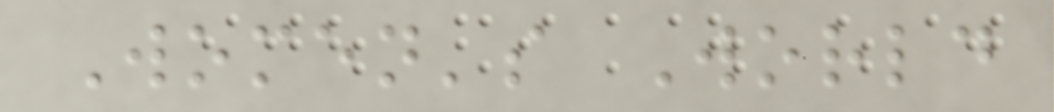Women's World
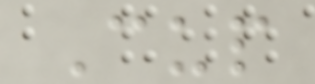Cup
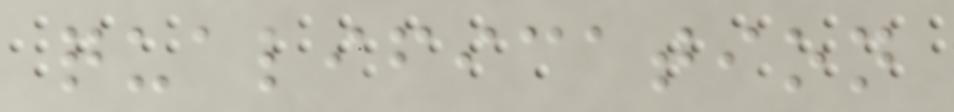qualification
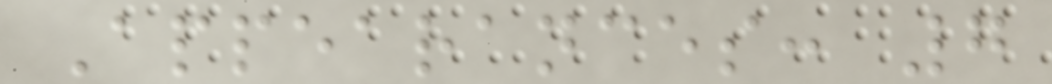Appearances: 7
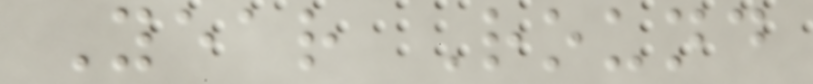Year Round
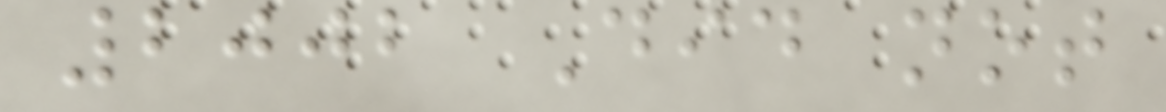2002 Did not
